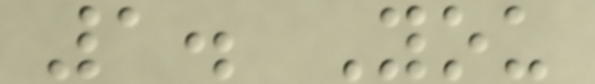1. You
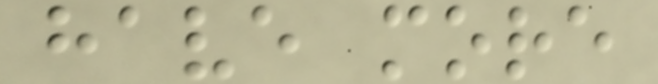have more
